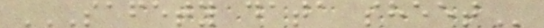SAFETY DATA SHEET
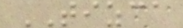TIZCA
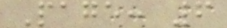Page: 6
